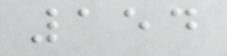154
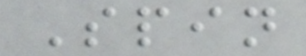Spin
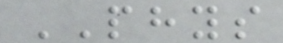PHYS
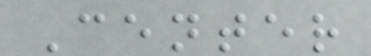Center
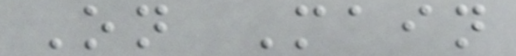On Main
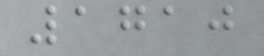1710
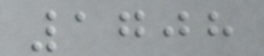1708
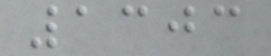1303
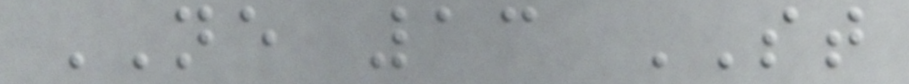NE 13 ST
